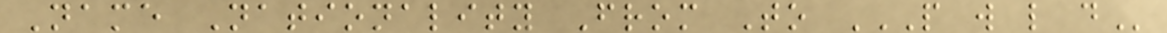Name Nationality From To P W L D
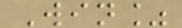Win%
